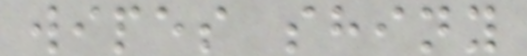wipes shiny
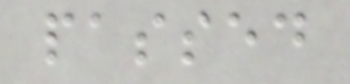passed
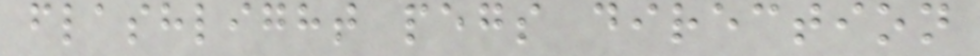flashlight pegs direction
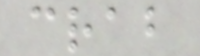crab
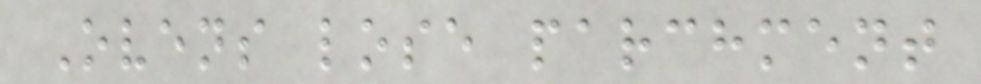Ovens lose parchment
